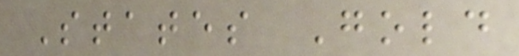States Gold
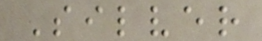Silver
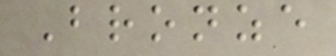Bronze
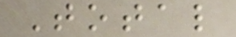Total
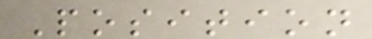Position
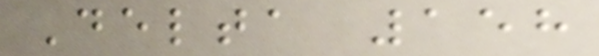Delta 158
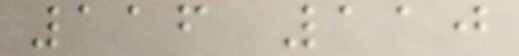116 110
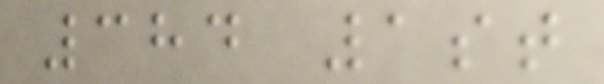384 1st
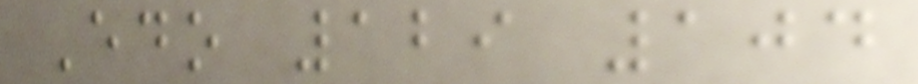Edo 129 104
